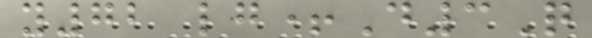y72 lg+D3Q
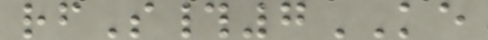rfS#7KE
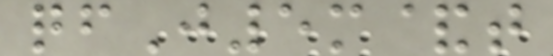qfJ5m&t
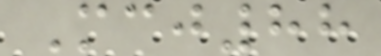Mcj88
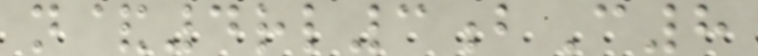n&4rl3bC8
